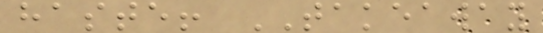haste! TAKEAWAY
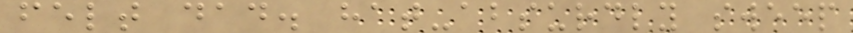felt dad. hat-absurdly sweep
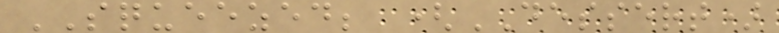SQUEEZED; (DESSERT)
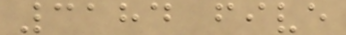3184 five
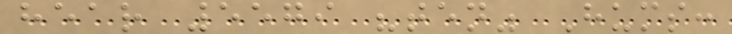hear 5579 "ten" Hums:
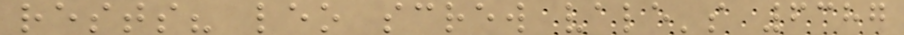rests? leo screw vale's 6387
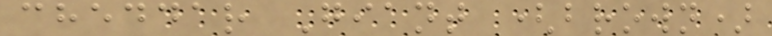cheddar Giant (brown)
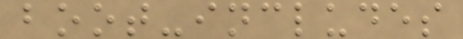boot-includes
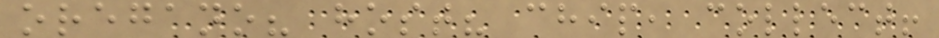oregano? host? chip, collect!
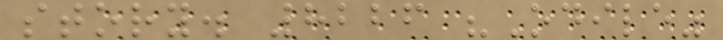story. 8226 "Odile"
